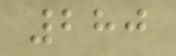280
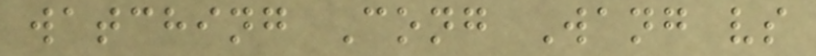watching Cong Wang vs
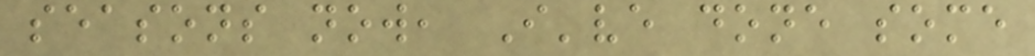seasons now, I've done some
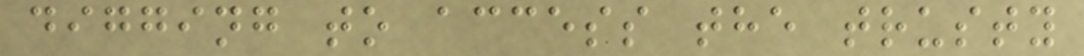digging to access the trusty
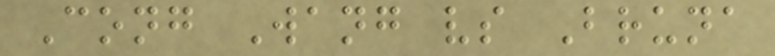Cong Wang vs Bruna
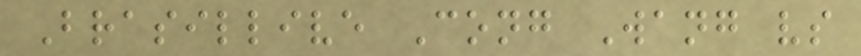Brasillive Cong Wang vs
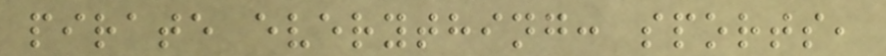pirate everything: sports,
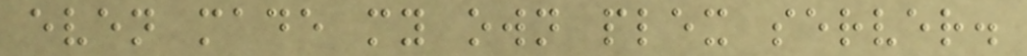even made my own plex server.
